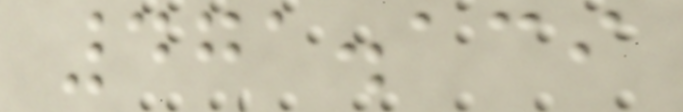471.139
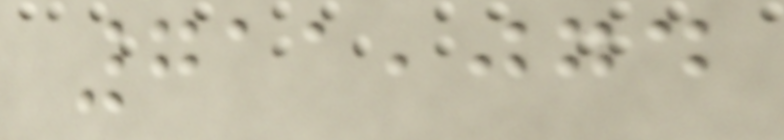711,074
